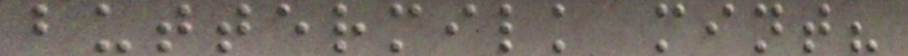buttermilk mint?
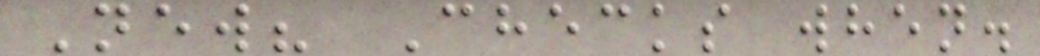New? Checks when.
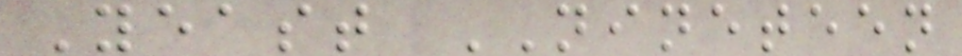Yeast NINETEEN
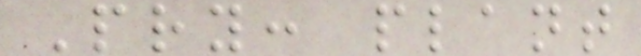Pry: plant
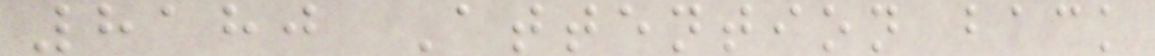8180 Attention back
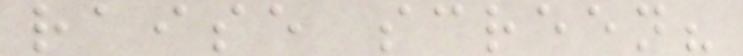raise screen?
